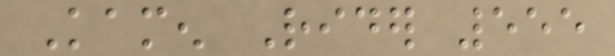Kamen Rider 555
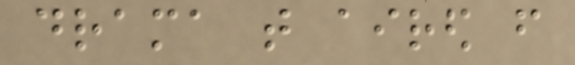drama that aired from
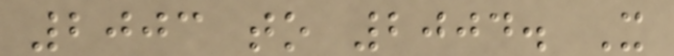2003 to 2004. It
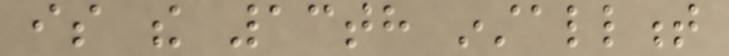is the 13th installment
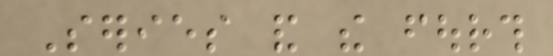Series and the fourth
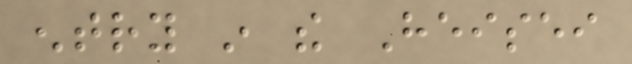entry in the Heisei
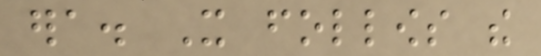era. It follows the
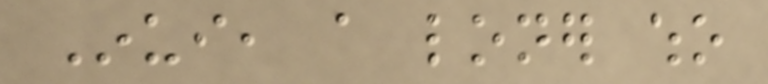Inui, a loner who
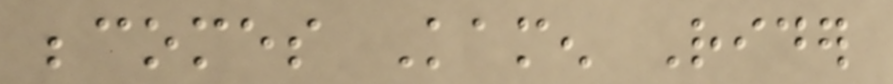becomes Kamen Rider
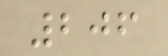206
